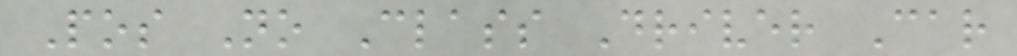Pos No Class Driver Car
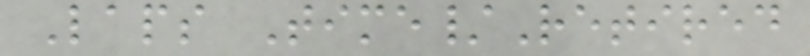Laps Time/Retired
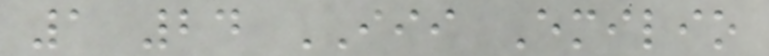1 24 III Emilio
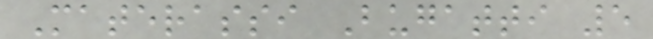Materassi Bugatti 5
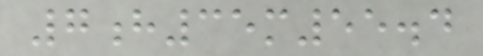7h35m55.4
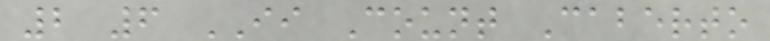2 6 II Count Caberto
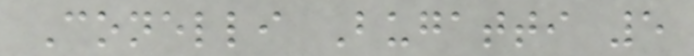Conelli Bugatti 5
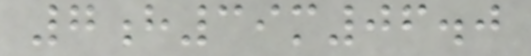7h39m06.0
